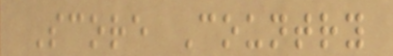Score Country
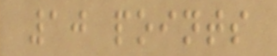10 points
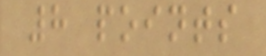8 points
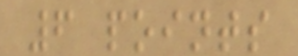6 points
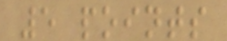5 points
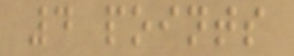4 points
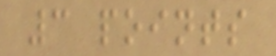3 points
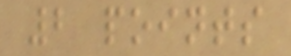2 points
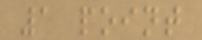1 point
